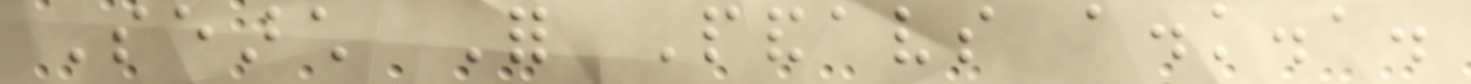Search For Pandavs a.k.a.
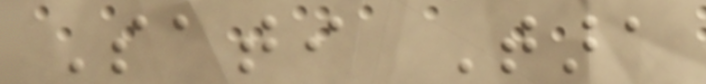Sati Tara
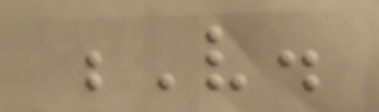V.
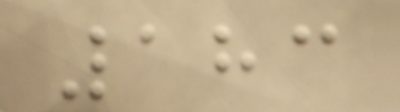183
